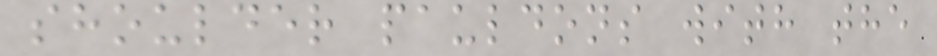shoulder pauldons with the
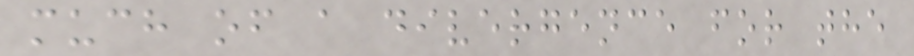much of a divergence for the
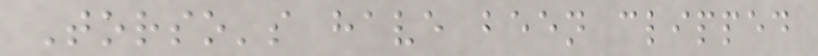Torso's have been clipped
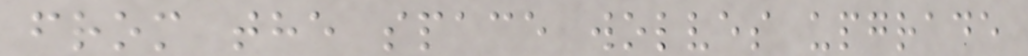from the space wolves upgrade
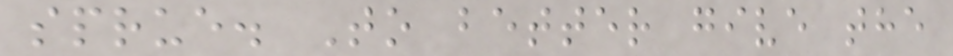sprue. To better give the
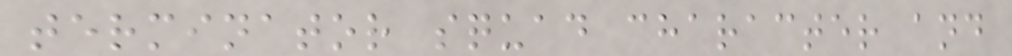terminator squad character and
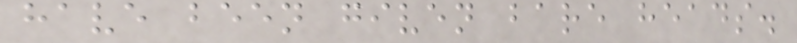have been given bare heads.
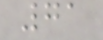71
